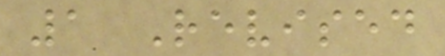1 Revised
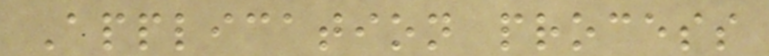Application process
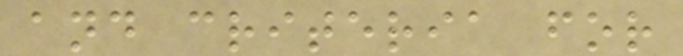and criteria for
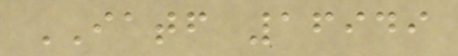IATF 16949
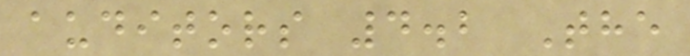auditors 4.2 The
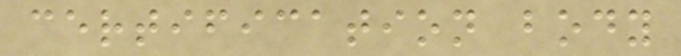certification body
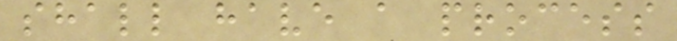shall have a process
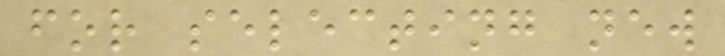for selecting new
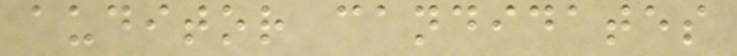auditor candidates
